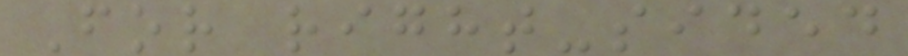For right-sided
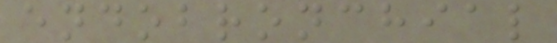endobronchial
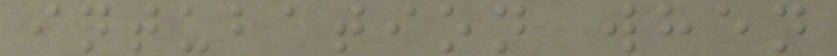intubation when
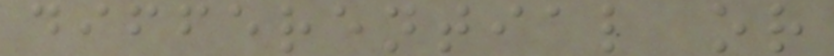differential or
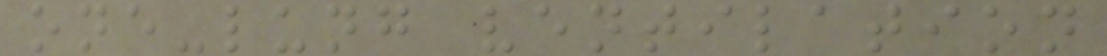one-lung ventilation
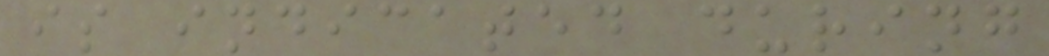is indicated during
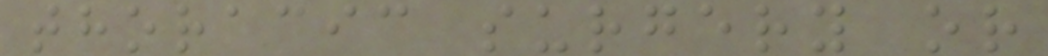thoracic surgery or
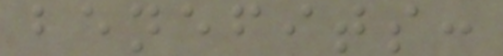benefits:
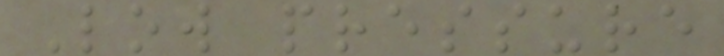Low pressure
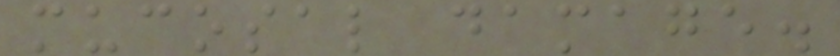mucosal damage.
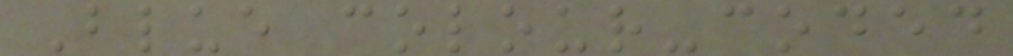Blue colour-coded
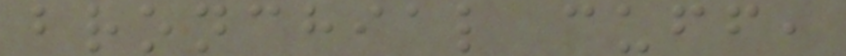bronchial cuff,
